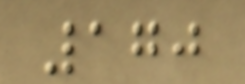170
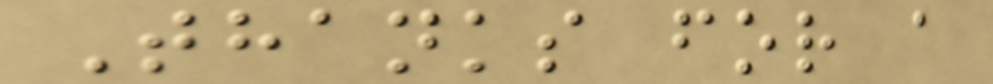Thanks for a
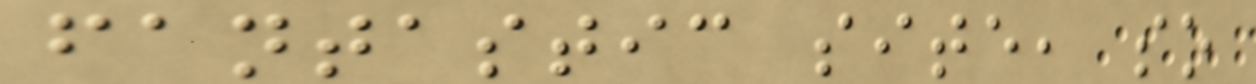fantastic site, so
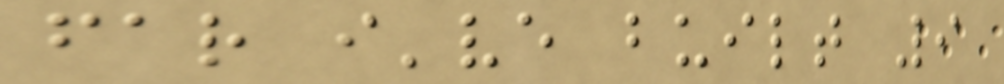far i've built 9
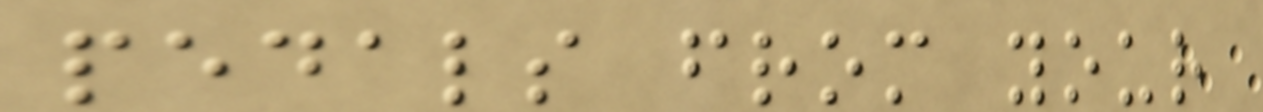pedals from your
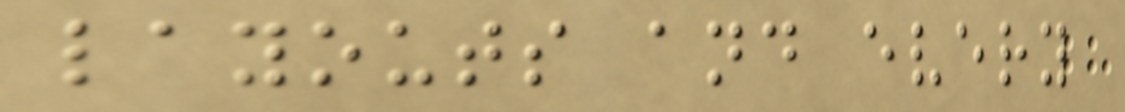layouts and every
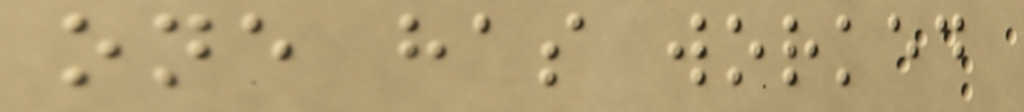one has worked
